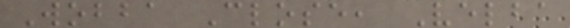Wobba Close, Velba
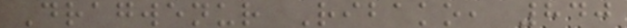Dragwenur Ribako, 840
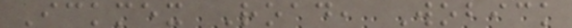Ickmex Road, Wobick
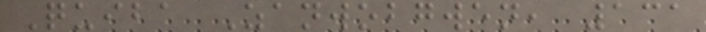Quiba Zanwobgwen, 131
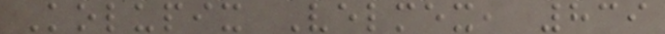Kolupix Velmex, 839
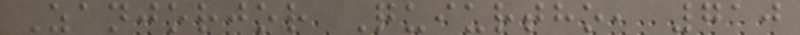Zanjorjor Quiurtho, 710
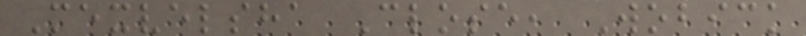Mexvelsha Close, Wobick
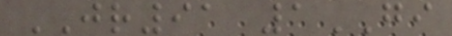JR91 1GI
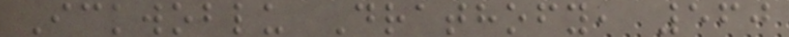Ickwoblu Drathofy, 560
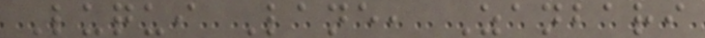Luqui Lane, Zanbari
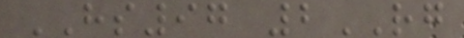HS97 2RG
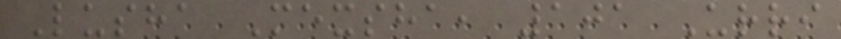Lusha Mexsha, 101 Urri
